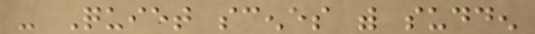- Quiet scenes with sudden
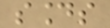sounds
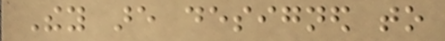They are designed to
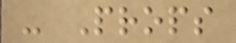- Props
